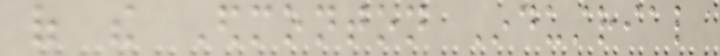of the Edmonton Industrial
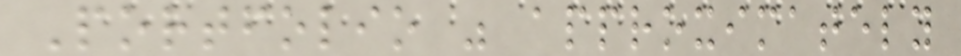Portfolio was approximately
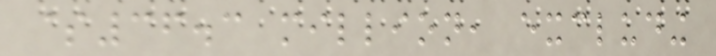$36.3 million, excluding
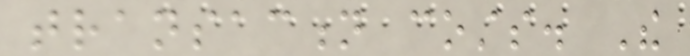transaction costs. The
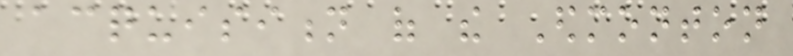acquisition of the Edmonton
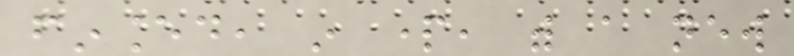financed, in part, with a new
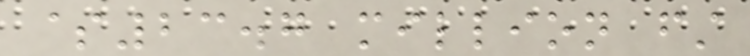$23.7 million first
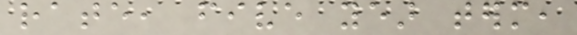rate, five year term,
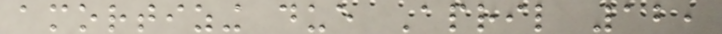amortizing due April 12,
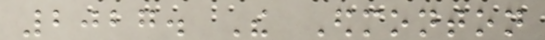2027. The Edmonton
